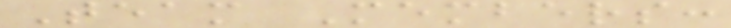Team Members:
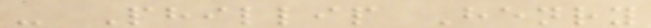- Phillip Henry
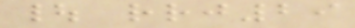| rrj29
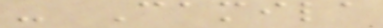- Camila
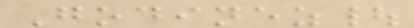Godinez|
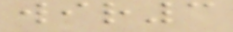wir3
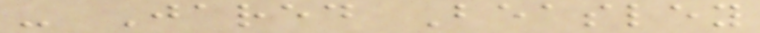- Jared Beasley
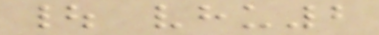| vhu2
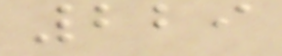229
